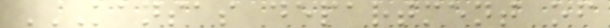KANSAS DEPARTMENT OF
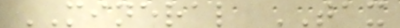MINERAL TAX
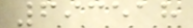693518
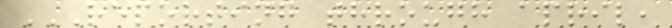REPORTING THROUGH APRIL,
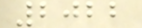2022
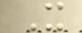X
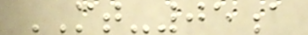MT-05a
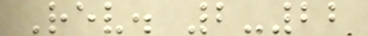Rev. 2-22
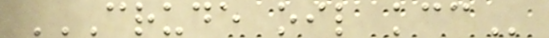CRUDE OIL KCC
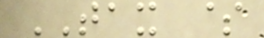TAX $
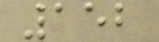152
